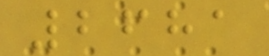2681
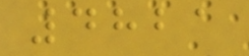4821
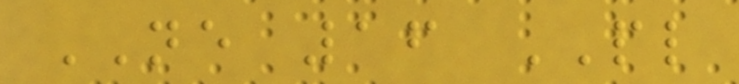NE 16 PL
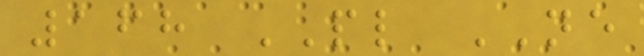168 PL NE
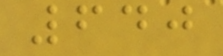640
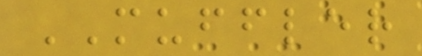MUFFLER
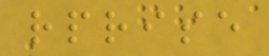rprise
